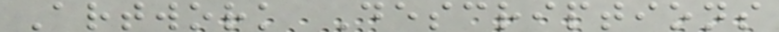Artwork Descriptions
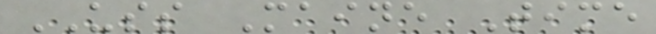USS Maine Time
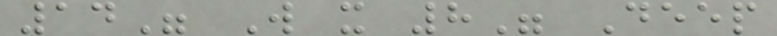14" W x 8" Deep
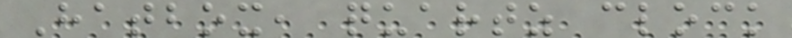Hatbox, quartz clock
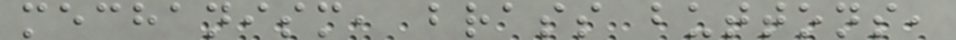mechanism, brass buttons,
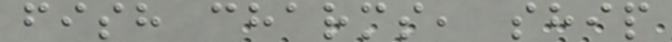fish charms, ship
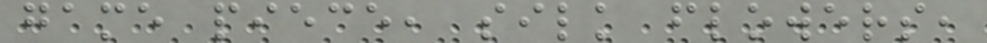game piece, silk flowers,
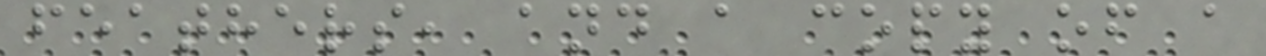feathers, and a copy of a
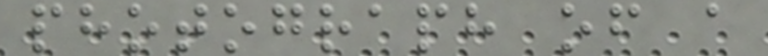photograph of a
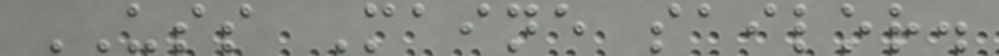USS Maine sailor.
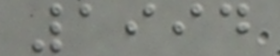1994
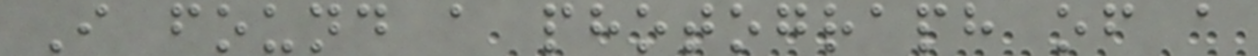I found a photograph of a
